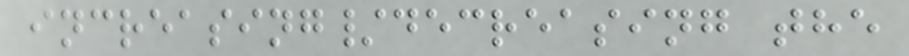increasing/decreasing the
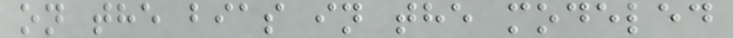on the bias in the modeled
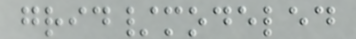grid/modeled
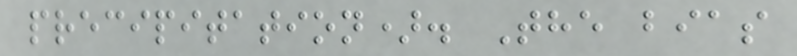precipitation). The bias
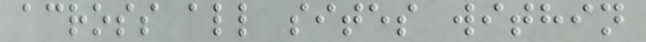across all sites within
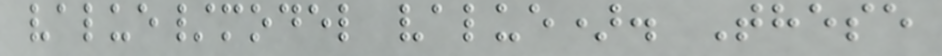value/model value). These
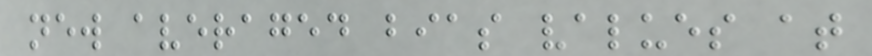new averaged bias values at
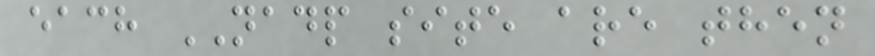each NADP site are then
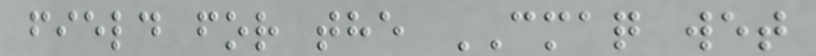field for the CMAQ wet
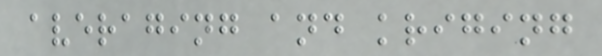averaging and kriging
